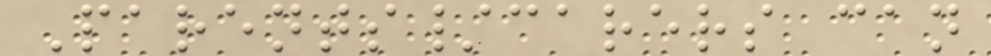Parents/carers can
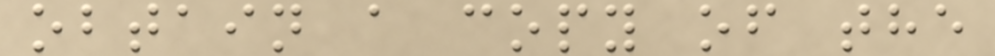obtain a copy of the
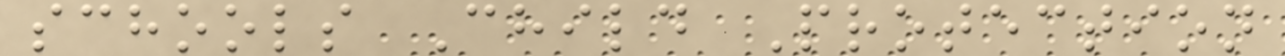schools Child Protection
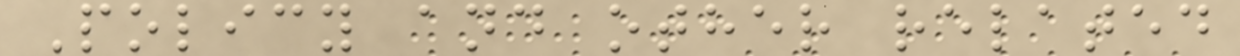Policy and other related
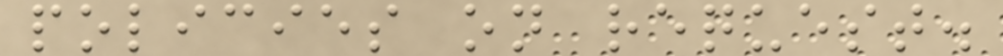policies on request.
